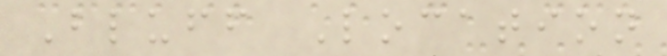Bluff Location
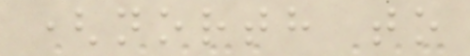(north to
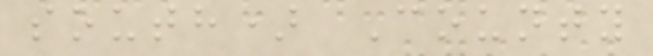south) County
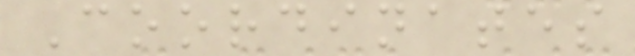Coordinates
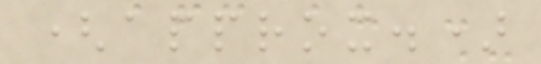(approx.)
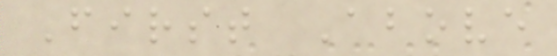First Above
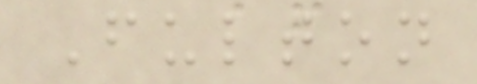Fulton
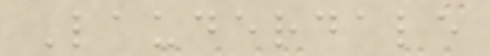Lauderdale
